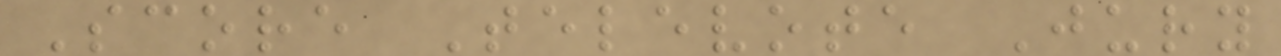Score Televote Jury
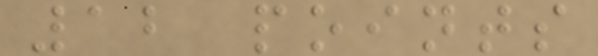12 points
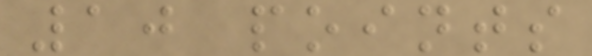10 points
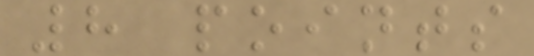8 points
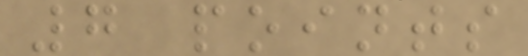7 points
